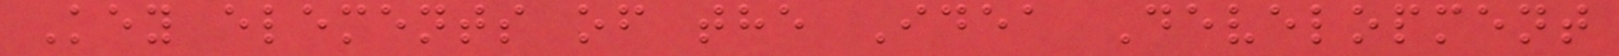Key elements of the Idea Development
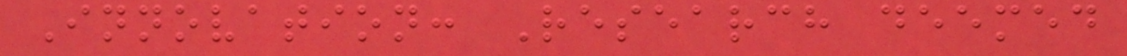Innovation: Research deemed
